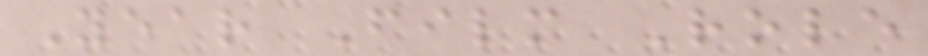Year Film Role
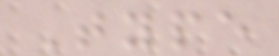Type
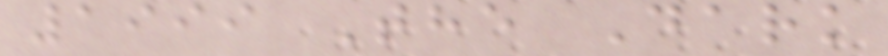1999 The Dark
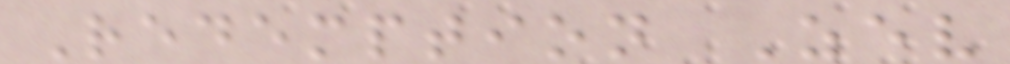Redemption Zev
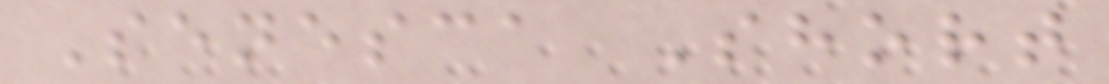Senesca Short
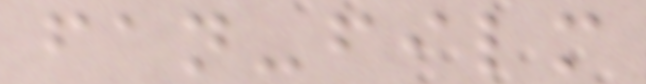fan-film
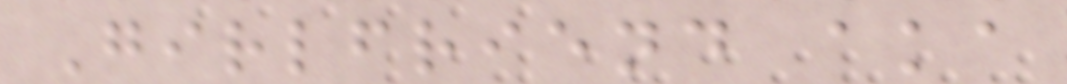Girlfriend aka
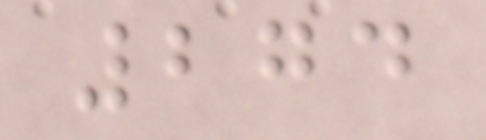274
